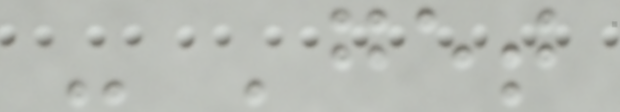- 'get
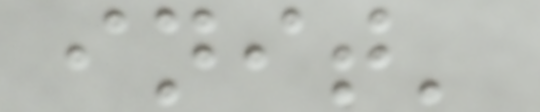init'
